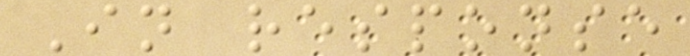In response
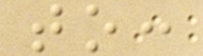to:
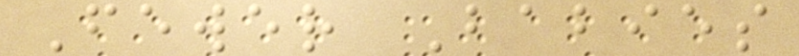Fewer Babies
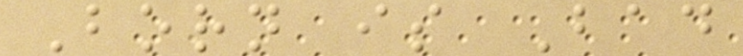Born is Bad
